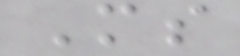Ms
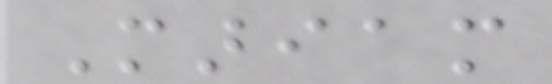Mariam
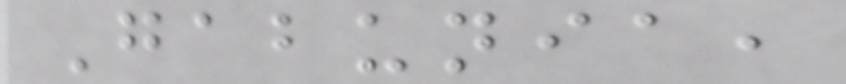Gabunia,
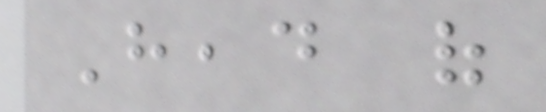Head of
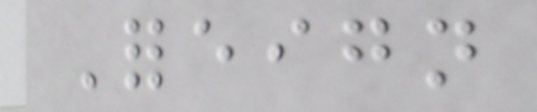Foreign
